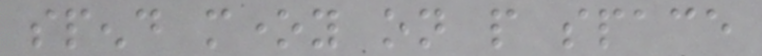spend money on people space
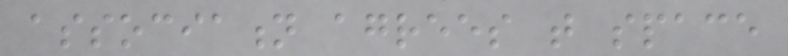association agrees that space
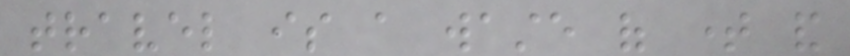travel is a waste of time and
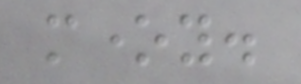money.
